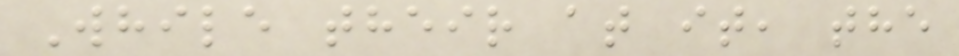While their at it, the
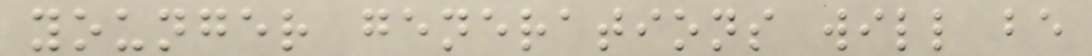younger generations will be
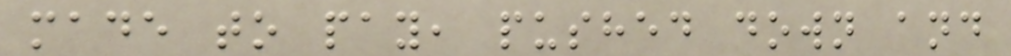made to pay, pushed down and
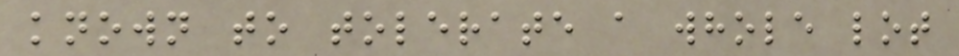known to tolerate a whole lot
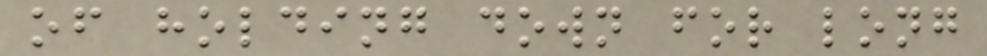of holding down for long
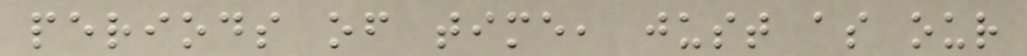periods of time, just as our
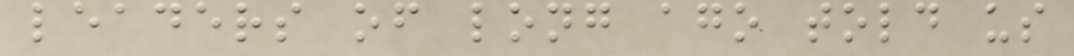leaders of long ago told us
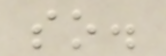so.
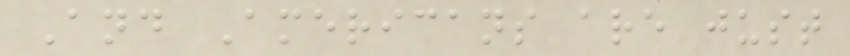And Americans are just
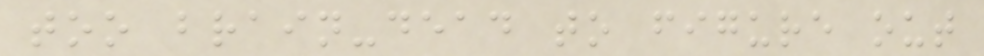too brain-dead to figure out
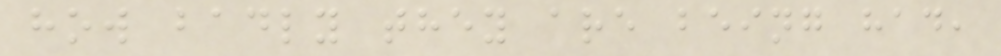how badly they are being had,
